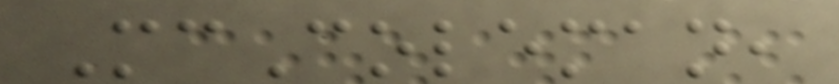McColeman,
